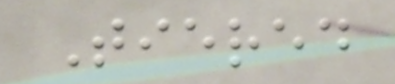Tiered
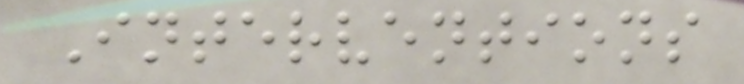Interventions
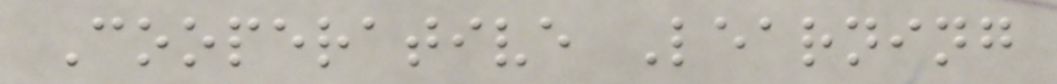Cooperative Learning
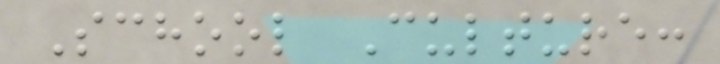School Culture:
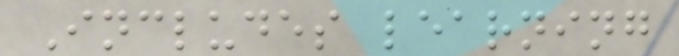Includes learning
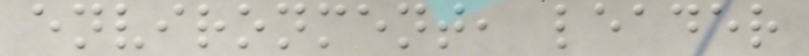environment, leader
